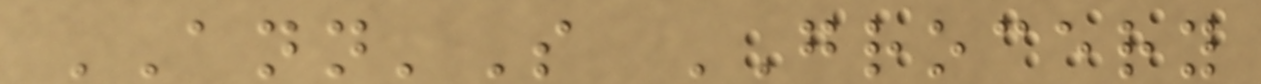ANN'S GROCERY
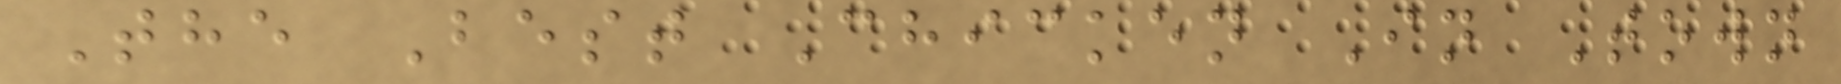The Best Chicken In Town
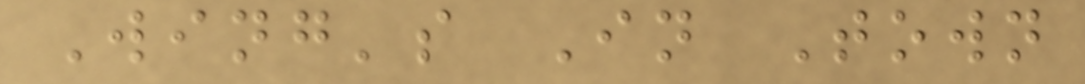Wing's In Town
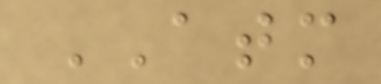ATM
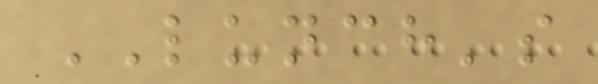LUNCH's
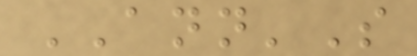ANN'S
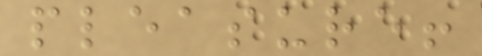pleasure!
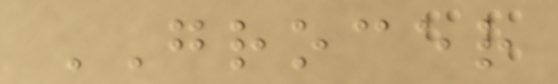GROCER
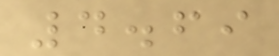4.69
